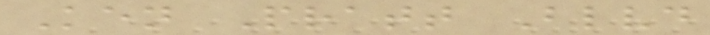Ken Pratt Blvd
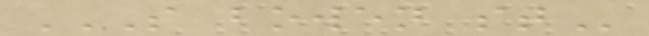S BOWEN ST
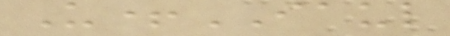U+IAUL
